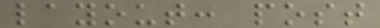layout: post
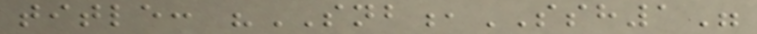title: "SNB,SSH1"
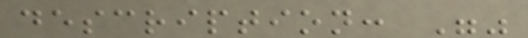description: ""
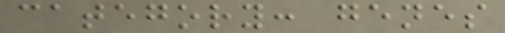category: genes
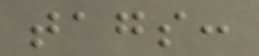tags:
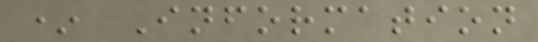* Information
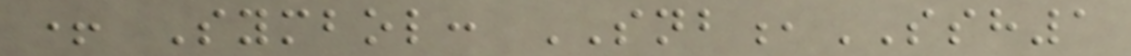+ Symbol: SNB,SSH1
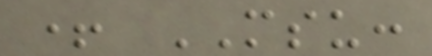+ MSU:
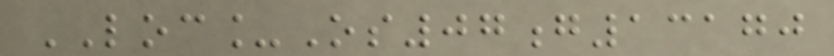LOC_Os07g13170
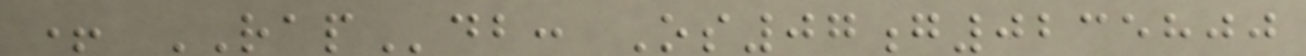+ RAPdb: Os07g0235800
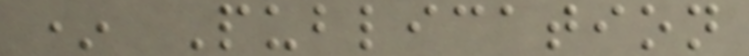* Publication
